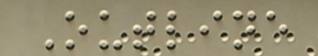Outline
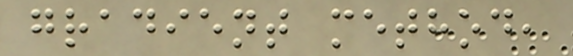gradient method,
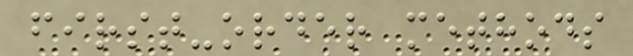first-order methods
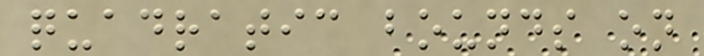quadratic bounds on
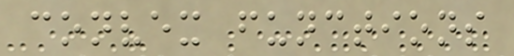convex functions
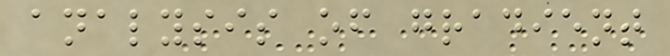analysis of gradient
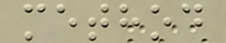method
